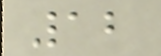12
